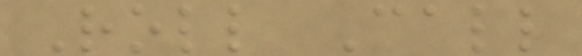Roll Call
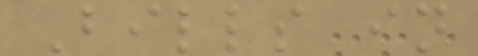Bills in
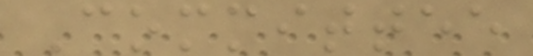Committee
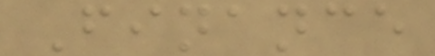Finance
